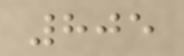805
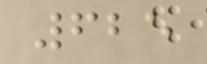625
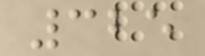325
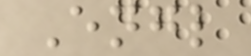Engl
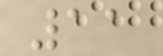11
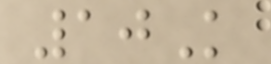10K
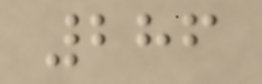286
